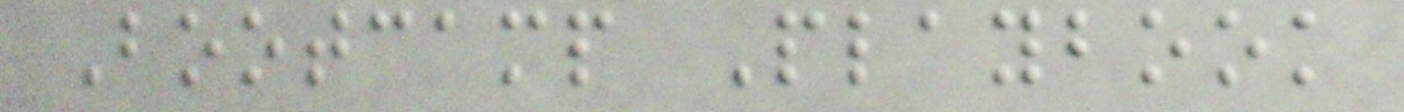Bootcamp Playbook
